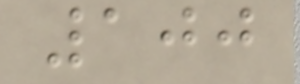100
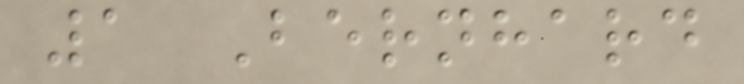1 Bernhard
